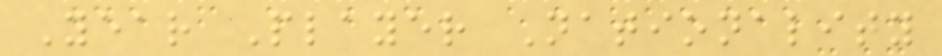Year Player Nationality
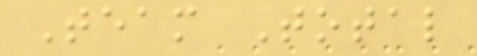Team Total
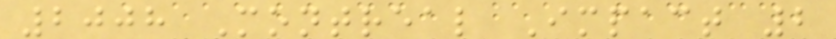2008 Montreal Impact 2
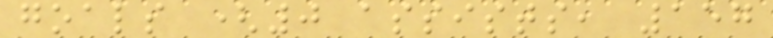goals (0 assists, 157
